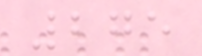275
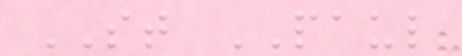ST PAUL
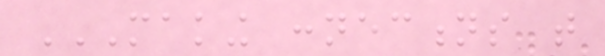MAKING CONNECTIONS THAT
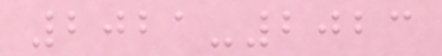2021-2023
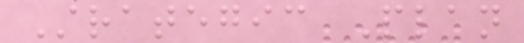Strategic Plan
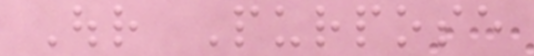Our Purpose
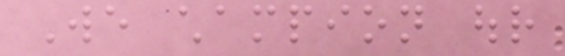We champion our
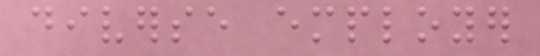diverse employer
